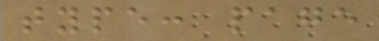type: page
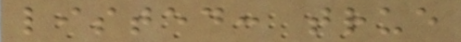listed: true
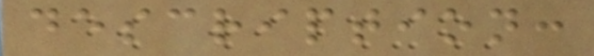description:
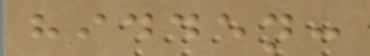hidden:
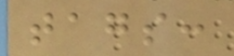tags:
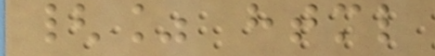{% html
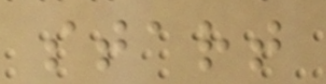start
